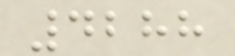4288
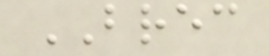BREC
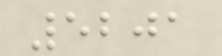5201
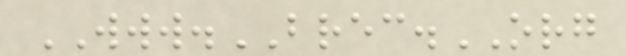WWW.BREC.ORG
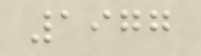1977
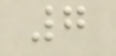7
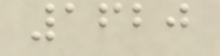1620
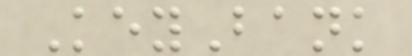KeyBank
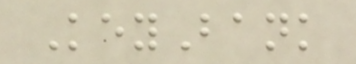KeyBank
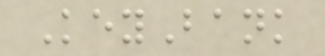KeyBank
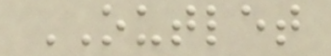OUTLET
